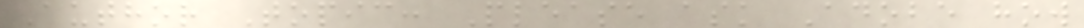Author Topic: Please ask Adobe how
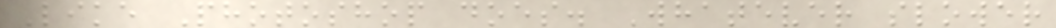Like Photoshop does. Whatever slower
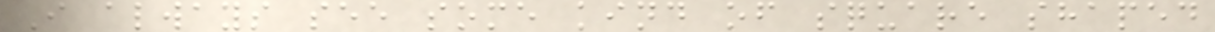I always see some kind of square shaped
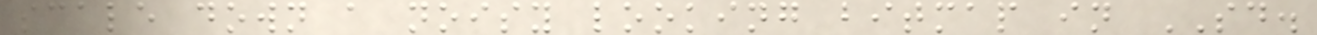scale down a noisy looking bitmap in SD.
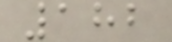182
